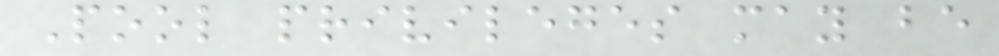Pool privileges may be
